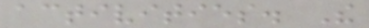activities. The
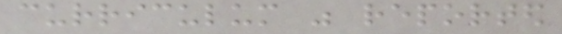curriculum was reported
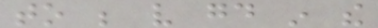to be very good in the
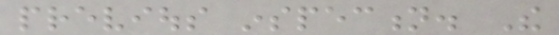previous inspection. The
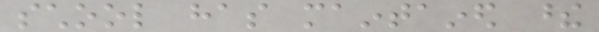school has maintained these
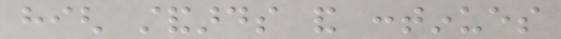high standards and continues
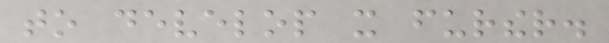to develop it further.
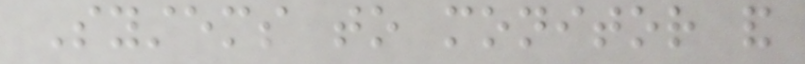Systems to monitor and
